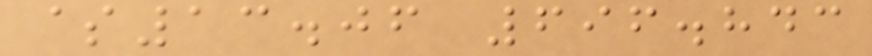$13.06 696.843
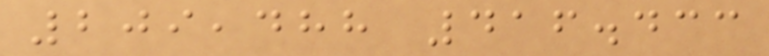209,488 416.433
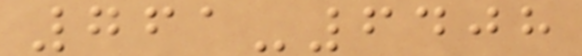761-6408
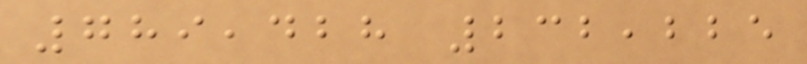789,428 232,225
